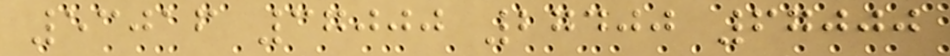53016 37000 27400 67000
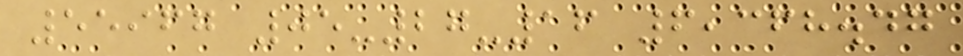55967 05-27-16 6,368.47
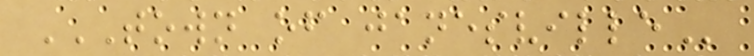TOWN OF JANESVILLE
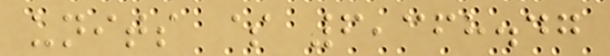units $ 6,368.47
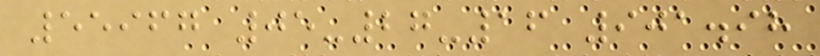55967 05-27-16 901.98
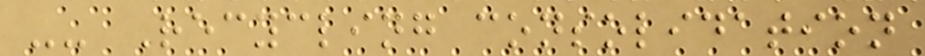-- Recycling consolidation
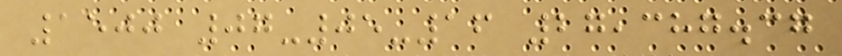1500 07-05-16 27,387.37
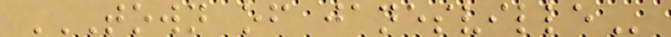TOWN OF JANESVILLE
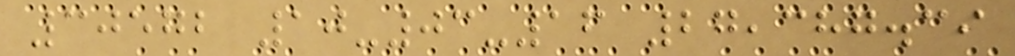30572 10-03-16 27,387.39
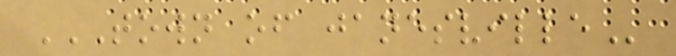TOWN OF JANESVILLE
